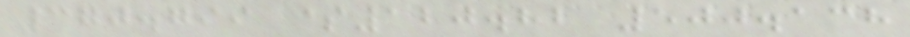370.799 $120.82 500.138
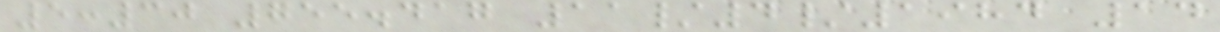5:30 755.417 11/4/1984 14
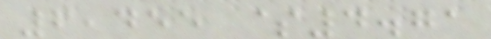6,455 $4.71
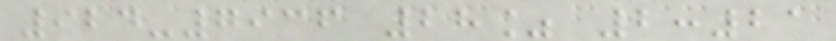924-7936 28% 2:21
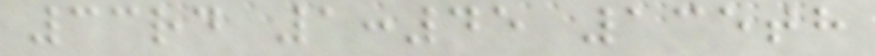33rd 1:45 135th
